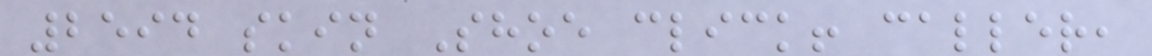2594 skin Shoe click! caller,
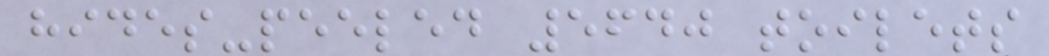hides-peeled 5640 toilets
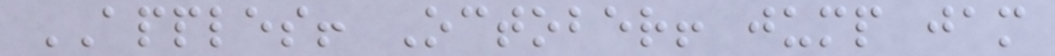APPLES! October! jump jam
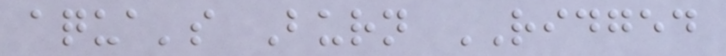aqua's Burn RIDGED
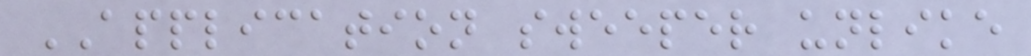APPLICATION sweeper unlike
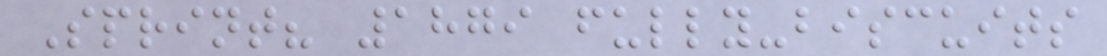Sprint? 1879 fully-biscuits
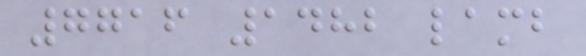7716 1482 lamb
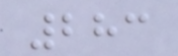283
